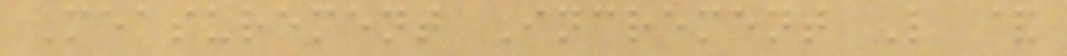Measurement Increment L &
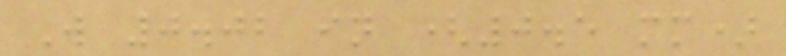W 0.02 in (0.5 mm)
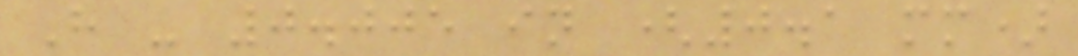H - 0.005 in (0.1 mm)
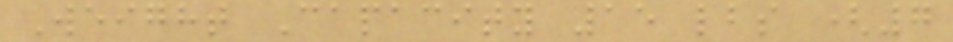Weight Capacity 15 lbs (7
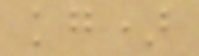kg)
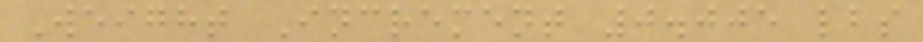Weight Increment 0.005 lbs
